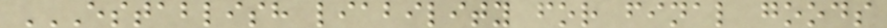ESTABLISH LIABILITY FOR FINAL GOODS
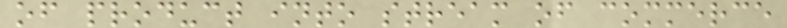of product into stream of commerce
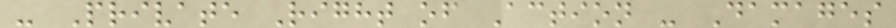- Private Right of Action - Damages
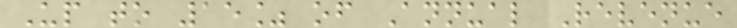Up to 15% of Annual Revenue
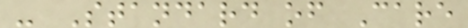- Standard of Care
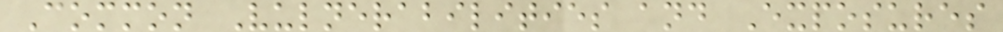Common Vulnerabilities and Exposures
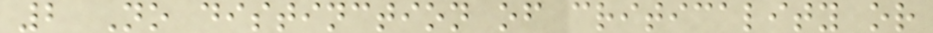2 No distinction of criticality or
